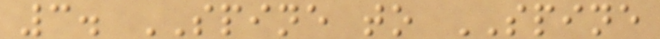3. SPINE to SPINE
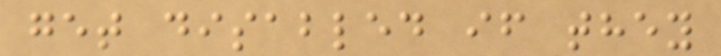get disabled if they
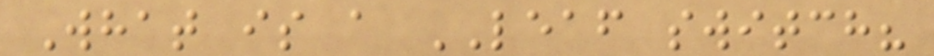What is a LEAF switch?
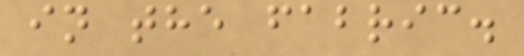in the fabric.
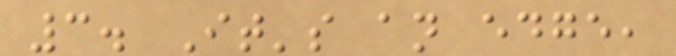3. It's an edge,
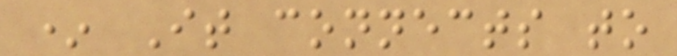* It connects to
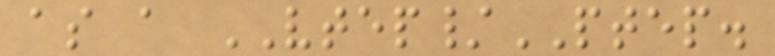as a VTEP/PTEP.
